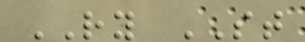RY ST
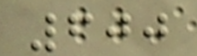600
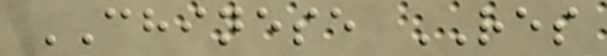CHINESE RES
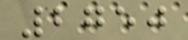2750
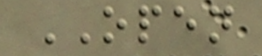OPEN
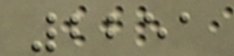2251
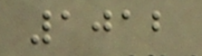1012
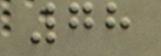78
